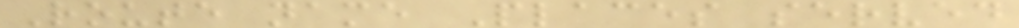Route name Places served
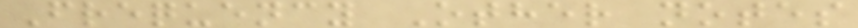Frequency Other notes
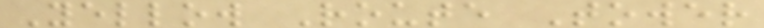Yellow Route Tower
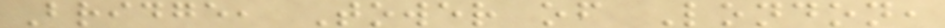Bridge, Tower of London,
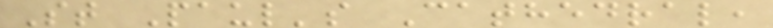St Paul's Cathedral,
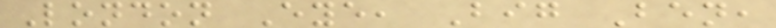London Eye, Big Ben,
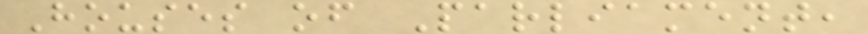Houses of Parliament,
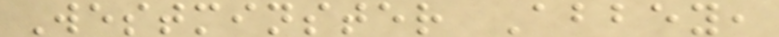Westminster Abbey,
